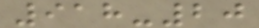918-20
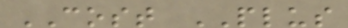COST PLUS
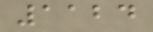1124
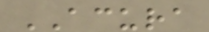ACURA
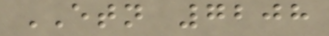ETN 7208
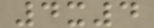4x4
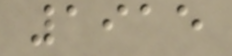1915
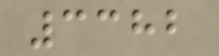3382
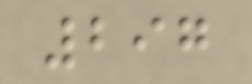297
